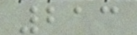213
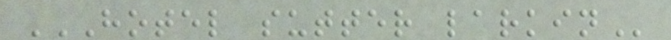HOTEL SUTTER LARKIN
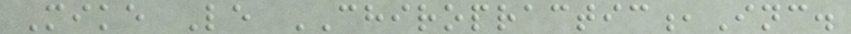Mike Le CHIROPRACTIC,Inc.
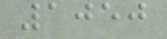1050
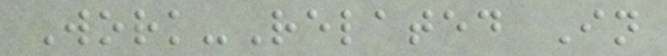Work-Related In
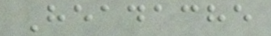Headache
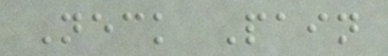Neck Pain
